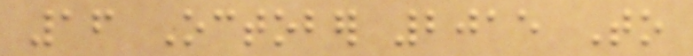16 October 2015 To
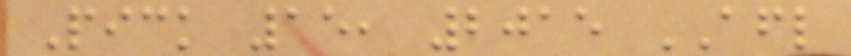Pick 15, 2015 AFL
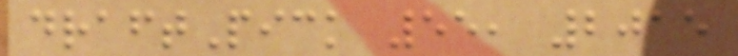draftPick 55, 2015
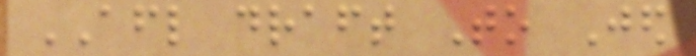AFL draft To Jed
